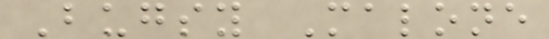Bugsy Malone
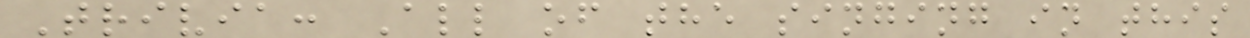Trivia: All of the singing in this
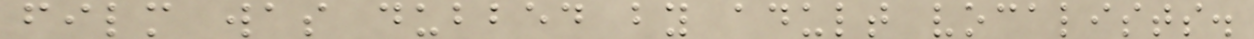film was dubbed by adult vocalists.
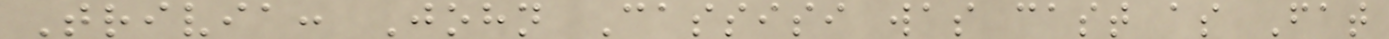Trivia: John Cassisi was cast as Fat
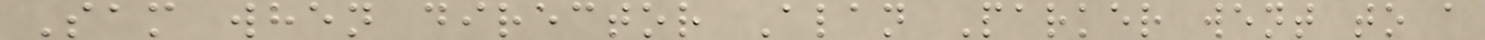Sam when director Alan Parker went to a
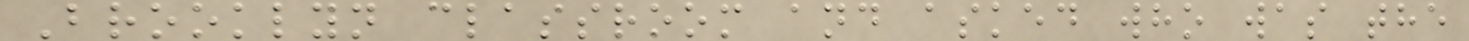Brooklyn classroom and asked who was the
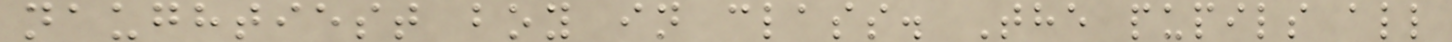naughtiest boy in class. The pupils all
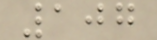107
